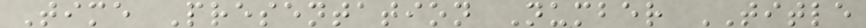Time Presentation Number TITLE
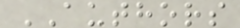AUTHORS
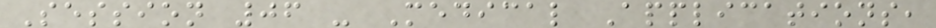Session 06 - Medical Applications,
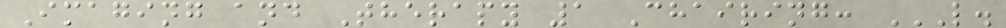Imaging and Therapy 1 Chairing: L.
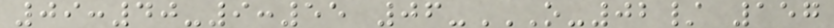09:40-9:55 06-O-02/ 157
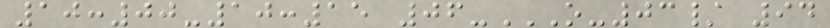10:00-10:15 06-O-03/ 94
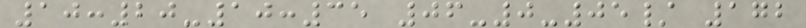10:20-10:35 06-0-05/ 172
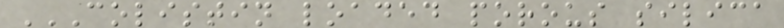COLISTIN LOADED POROUS SILICA
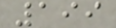199
